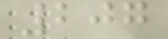207
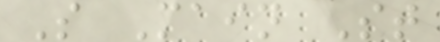S Main St
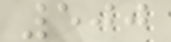500
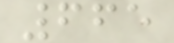665
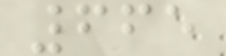665
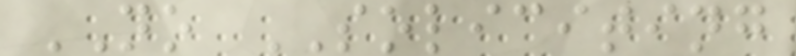NO SOLICITING
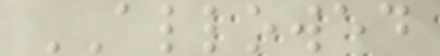ALLOWED
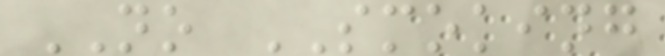NO SMOKING
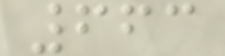663
